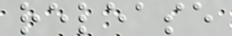release
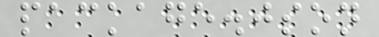package.json
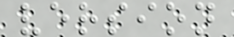version
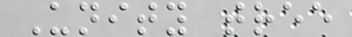Unity tree
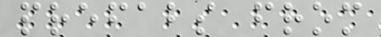prefabs from
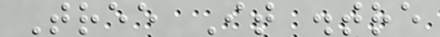Tree It .tre
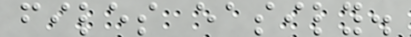files easily.
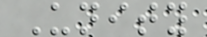Unity
